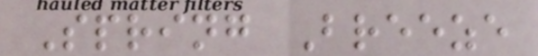Spring Breeze
